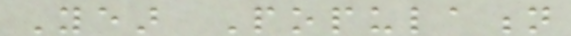Year Population
